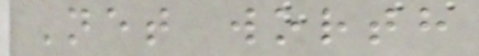Net worth
